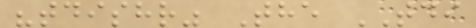"tdishr" The TDI
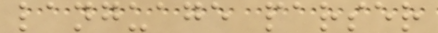language parser
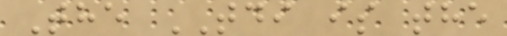The TDI is the
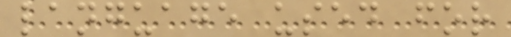language used for
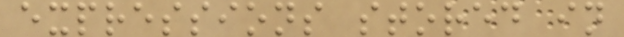expressions stored in
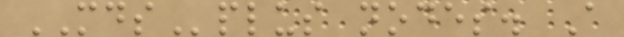MDSplus nodes. A
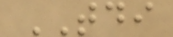TDI
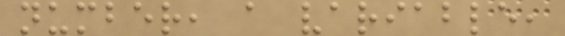number, a variable,
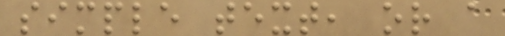simple text, or a
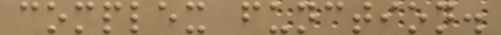complex function.
